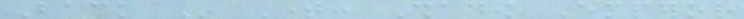Back In Time: Shadow Emperor
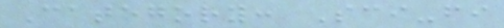Category: Sci-fi
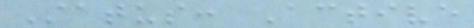Status: Active
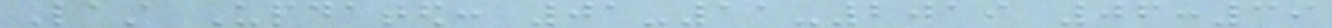Last Updated: 01-11-2019 06:39
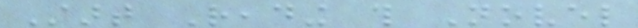Start Reading this Novel
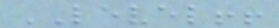LEVEL!!
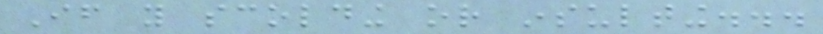If you scolding or insulting...
